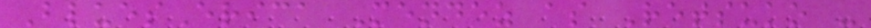BluesErica Mendez as Retsuko -
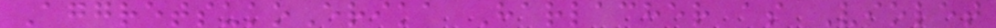AggretsukoErika Harlacher as Violet
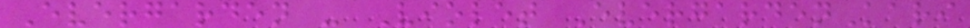Evergarden - Violet EvergardenKari
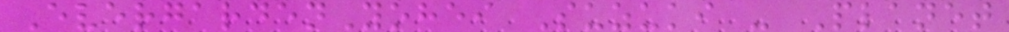EvergardenYohei Suzuki - Planet
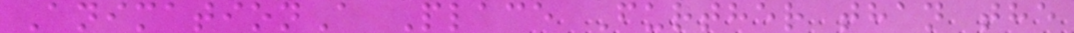AnimationA Place Further than the
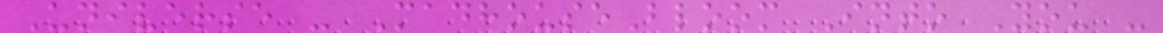Universe - MadhouseBloom Into You -
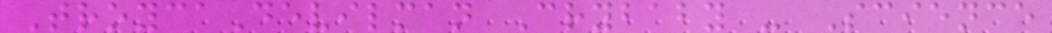TroycaDevilman Crybaby - Science
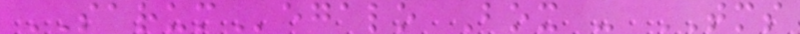SARUMegalo Box - TMS
